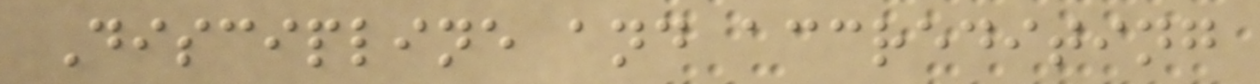Discipline and accrediting
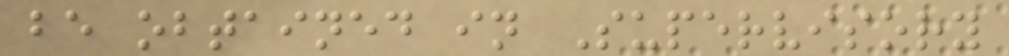be obtained in Supervisory
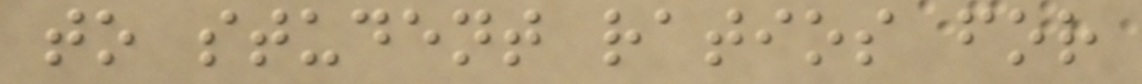to student ratios for
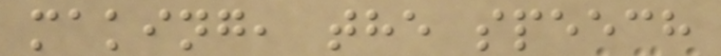making, the speech
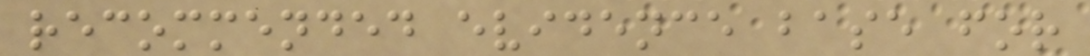recommended evidence base for
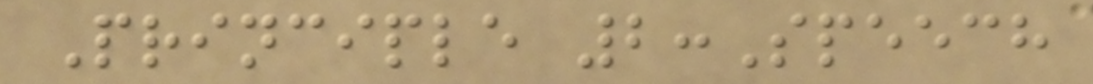Principle 2:Speech
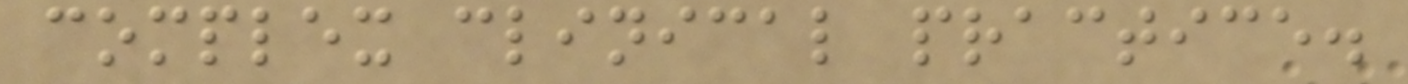complex clinical practice.
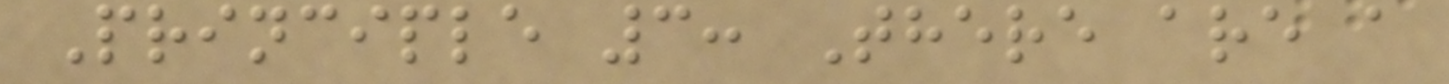Principle 3: There are a
